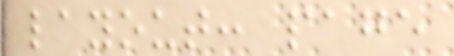layout: page
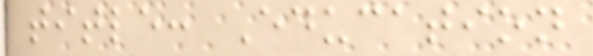title: Education
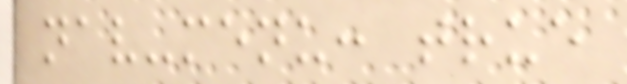nav-menu: true
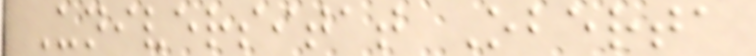Universitat Oberta
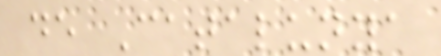de Catalunya
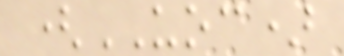(UOC)
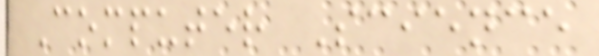Computer Science
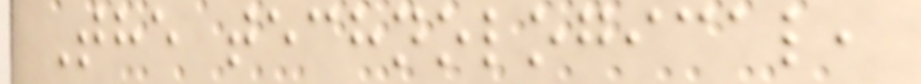The technological,
